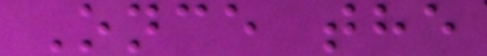Once the
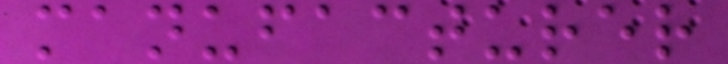manufacturer
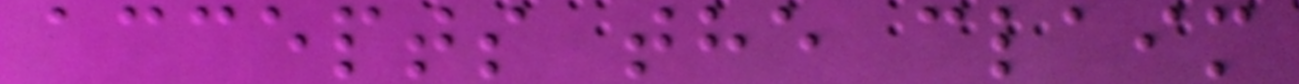accepts the claim
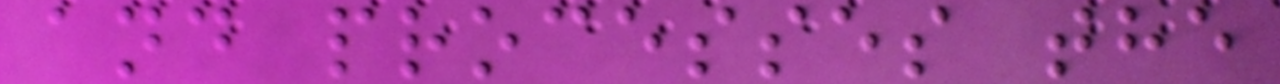and processes the
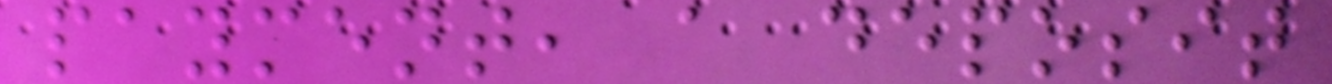payment, a deposit
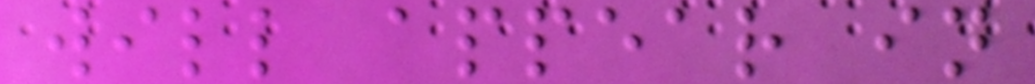will appear in
